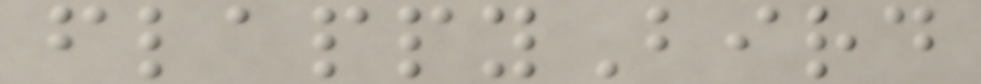flappyBird
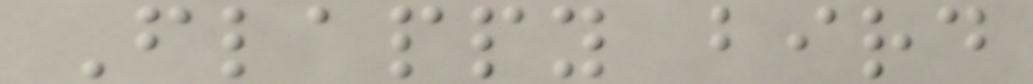Flappy bird
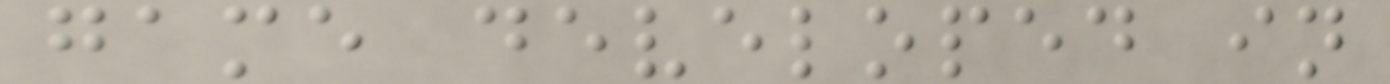game developed in
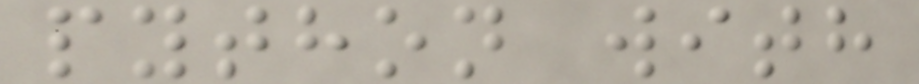python with
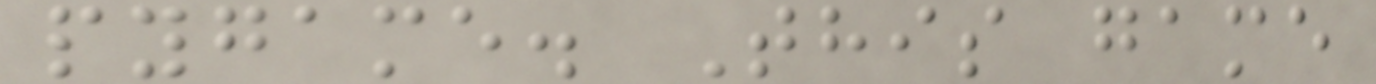pygame. This game
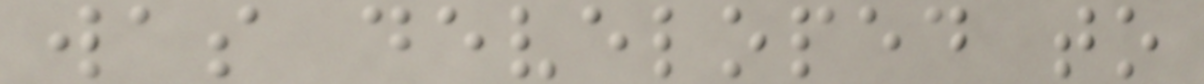was developed to
